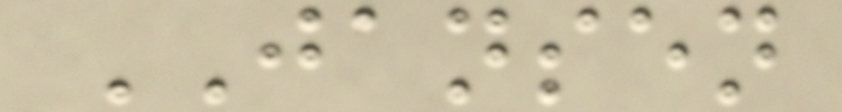JANSEN
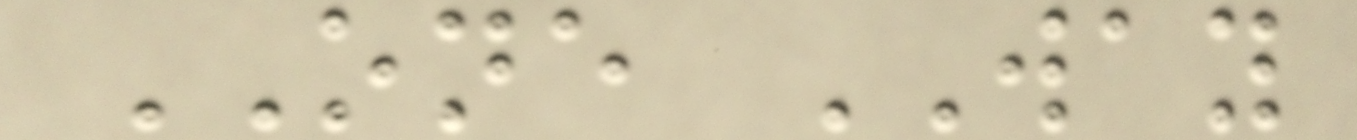ONE WAY
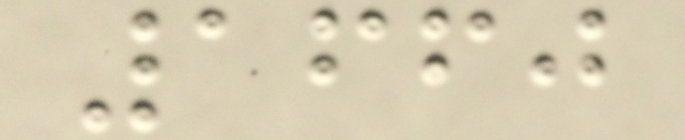1660
